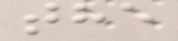the
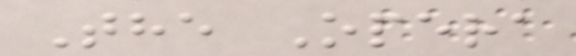The Opera
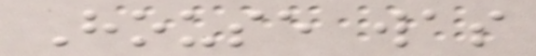House was
